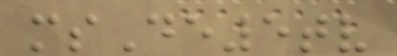msDe5tv
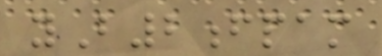yB2fpam
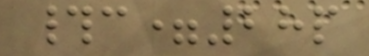#c=28p
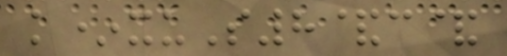k*xuS8&c&
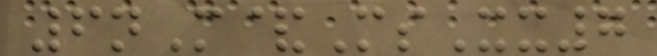6nM&MsXx7
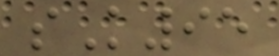sK95
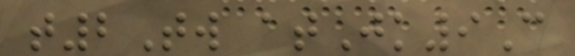t2Tw atJk9C
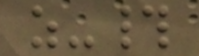z-#
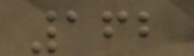162
